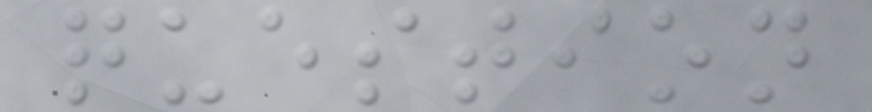question
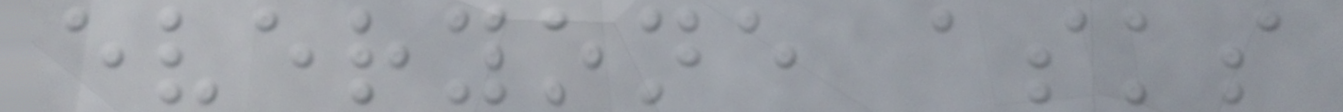everyone asks
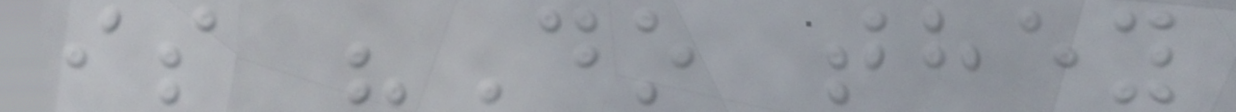is "Do they
